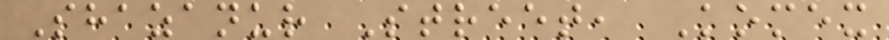Shazanur Street, Komex
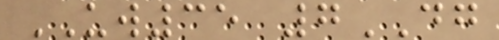UW35 7DG
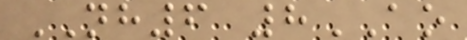NH6 8AO
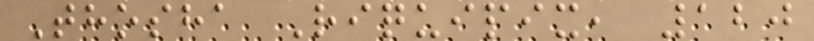Thosha Riquipix, 120
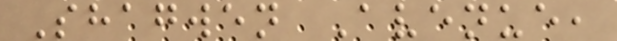Shagwen Avenue,
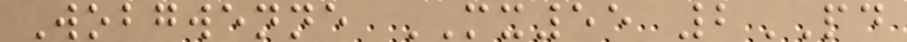Wobgwenne MX55 2PD
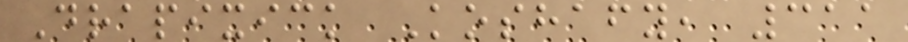Drapixick Koshafy, 311
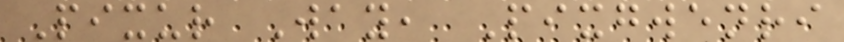Pixur Way, Pixgwenri
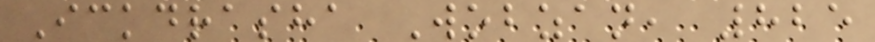Ickdrasha Wobzan, 825
